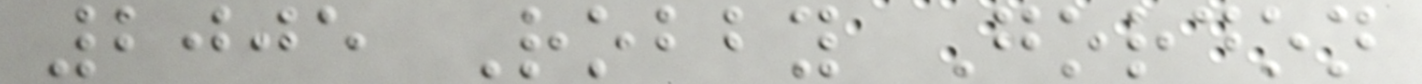2005 Robby Gordon
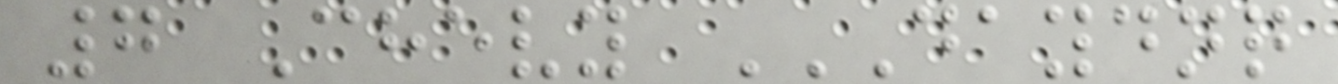7 Chevy DAYDNQ
